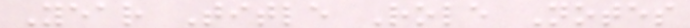Year Title Role Notes
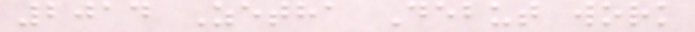2014 Zetha Debut work
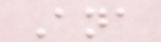Ana
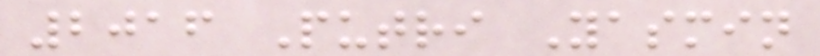2016 Putri Yasmin
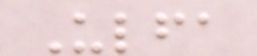Ulfa
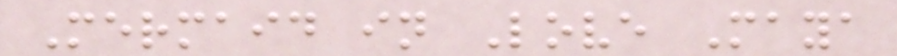Mermaid in Love Maya
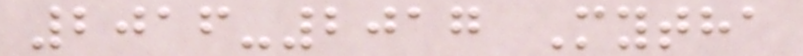2016-2017 Mytha
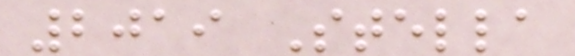2019 Stella
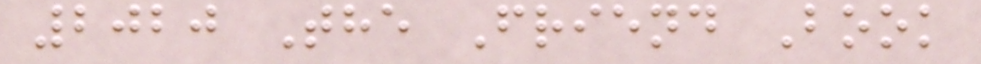2020 The Friend Book
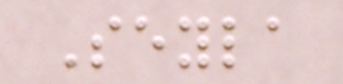Seyla
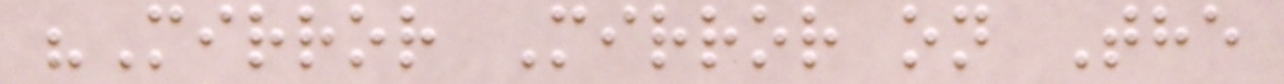"Mirror Mirror on The
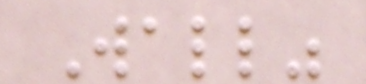Wall"
